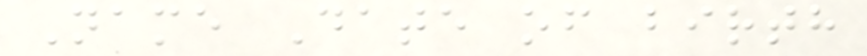Name Date of birth
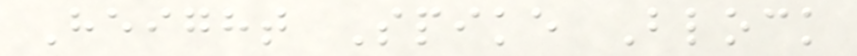Height Spike Block
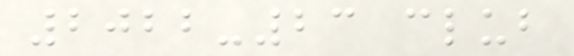2022-23 club
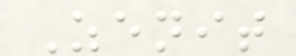Zenit
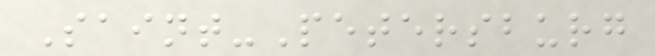Saint-Petersburg
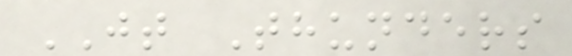JT Thunders
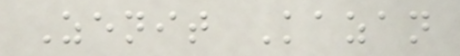Zenit Kazan
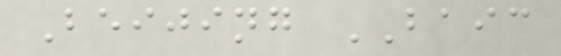Beijing BAIC
